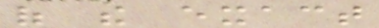of the exact
